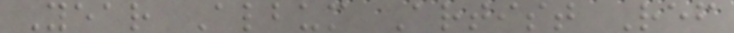Year Album Artist Ref
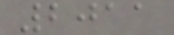2011
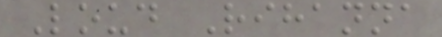Loud Rihanna
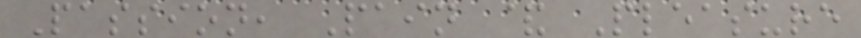Passion, Pain & Pleasure
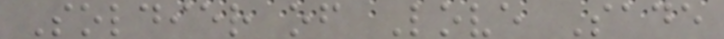Soldier of Love Sade
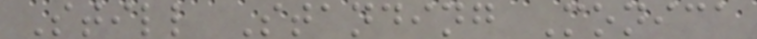Still Standing Monica
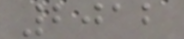2012
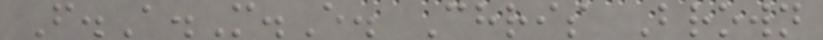F.A.M.E. Chris Brown
